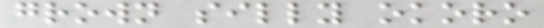grown silly okoro
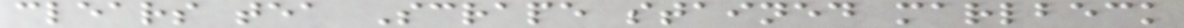clears tea Scrape stained marlbeck
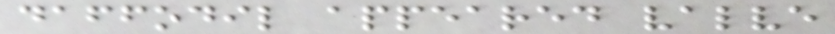daffodil appeared valve
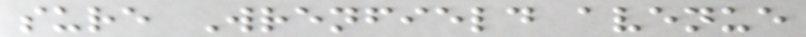sure Wrenfield avenue
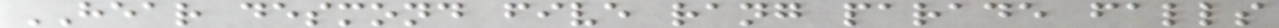HEAR desmond five rang parade falls
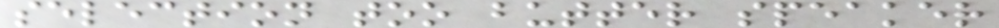selection too butter speaker
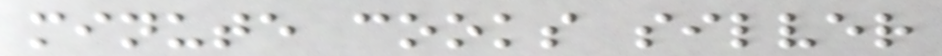minute cooks silver
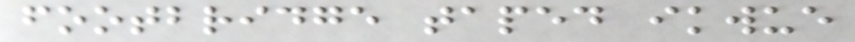footbridge taped ikwue
